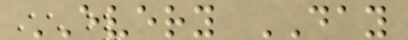EVERY DAY
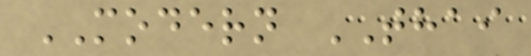MODERN THAI
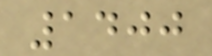1400
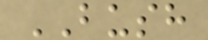BUSH
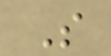S
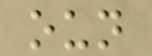oun
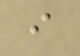i
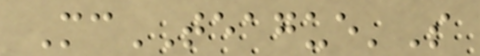McTEAGUE'S
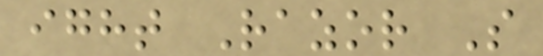ight Razor S
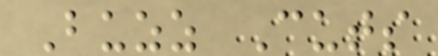Buzz Cuts
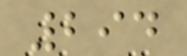294
